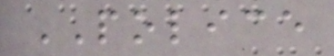POLICE
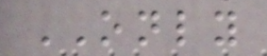ONLY
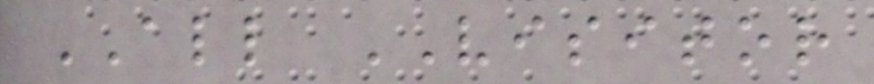ALL VISITOR
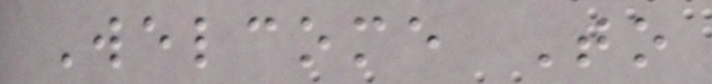Welcome To
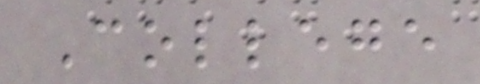College
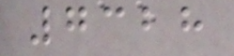7328
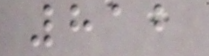812
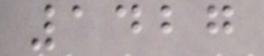1427
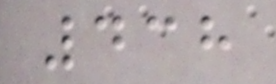438
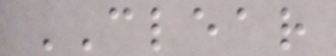CLEAR
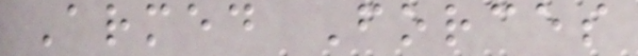Armed Forces
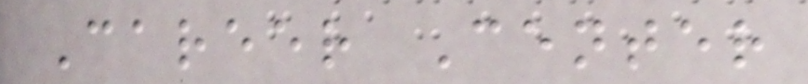Career Center
